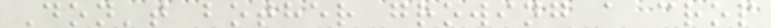Don't bother growing a crop
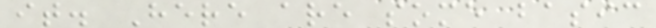it. Here are some basic
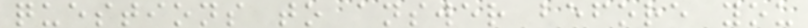questions to answer before you
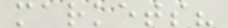markets?
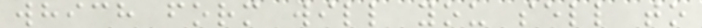which form will you sell to
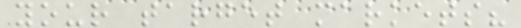your target markets?
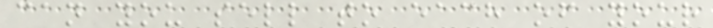can you sell to each of your
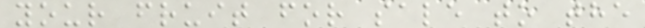your fruit for sale to the
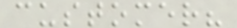customer?
